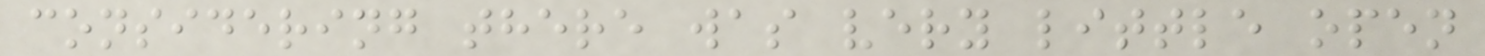considering there was very little open
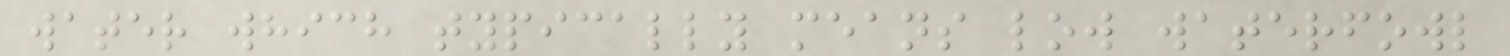water which typically means low waterfowl
